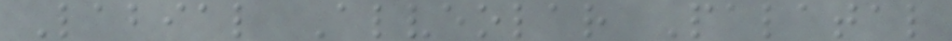Labial Alveolar Palatal
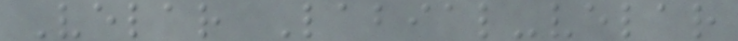Velar Labial-velar
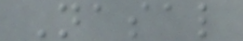Nasal
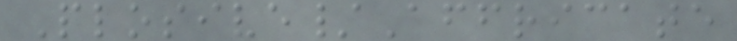Plosive/Affricate
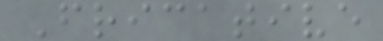Fricative
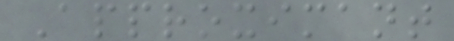Approximant
